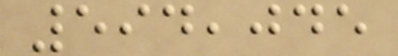594,045
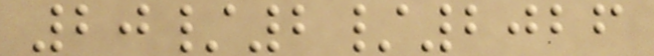20/2/2026
